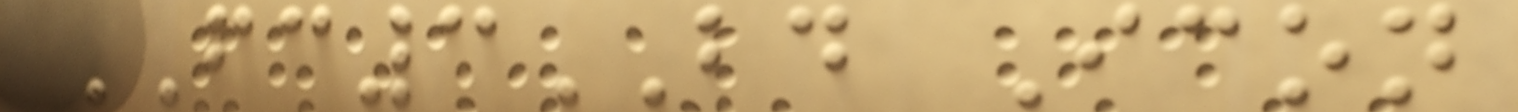FC3BD Icon
